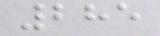285
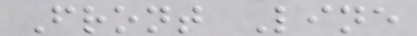Front Line
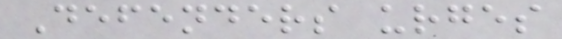Defenders urges
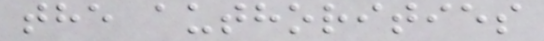the authorities
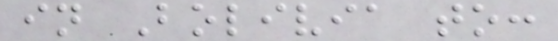in Bolivia to:
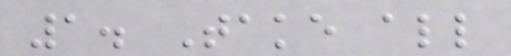1. Take all
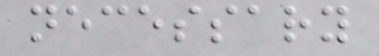necessary
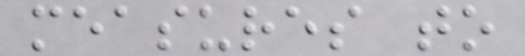measures to
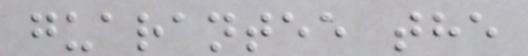guarantee the
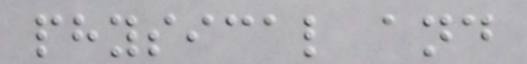physical and
